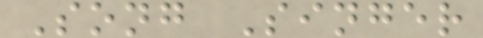Song Singer
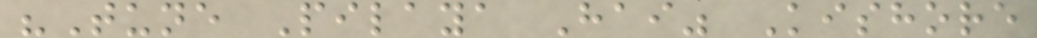"Tune Pilaya Hai" Kishore
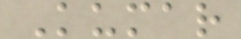Kumar
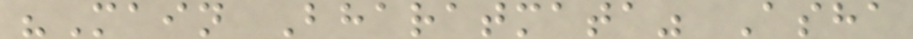"Main Bharatmata" Asha
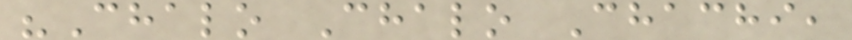"Chalo Chalo Chachi,
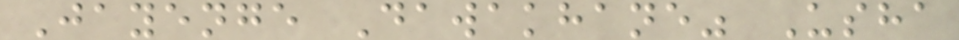Jayenge Dawakhane" Usha
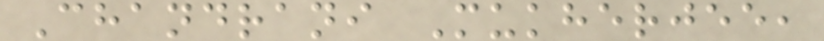Chandrani Mukherjee,
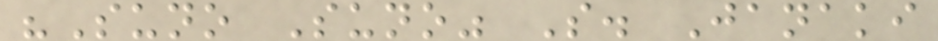"Suno Suno" S. Janaki
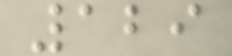129
